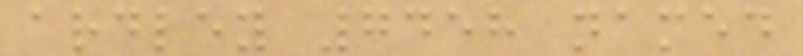ardley 7458 named
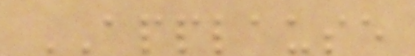APPLAUSE
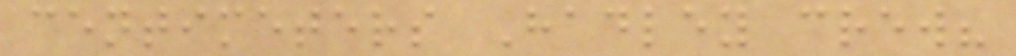centimeters Hadley crew?
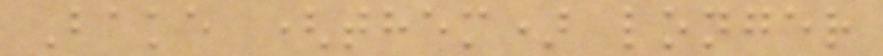Bake (them) longer
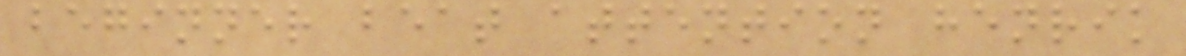beginner beat attention henrik
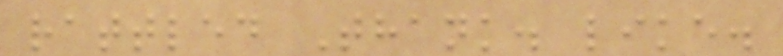rattled Thank. like.
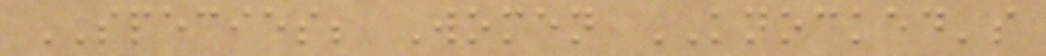SPECIES; Women KNOCKED's
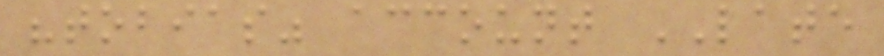"tobias" account LATE
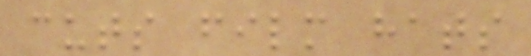cuts film hats
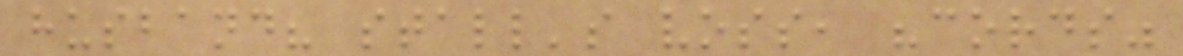husband? stall's voss, "cords"
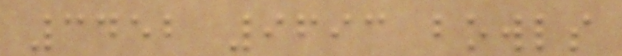3452 9693 bowls
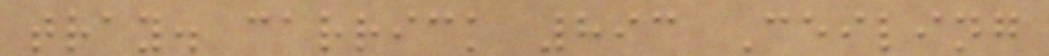tray. carrick 893 Ceiling
